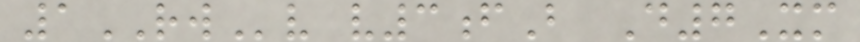1RWv v3fB D7Xm
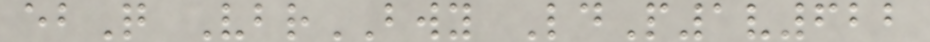ebQ VbrBWY LdP1v622
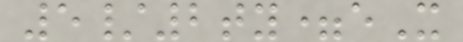5/2ty=eX
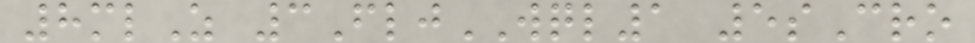8mlZ 3FljWQL1 5sCro
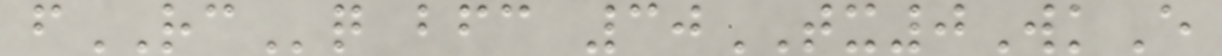fRCq bfc 30TX0WkE
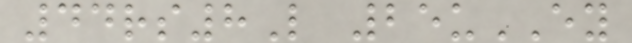44rs8L 25uEY
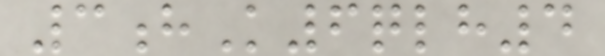3hK6qlh4
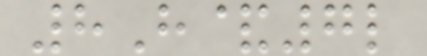8H&7l
